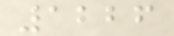1226
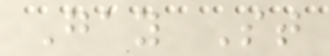Gay St
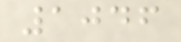1046
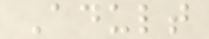Adult
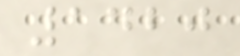1420
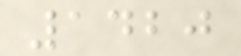1420
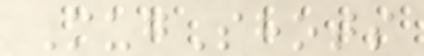MugShots
